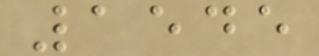1545
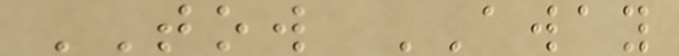TOW AWAY
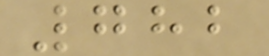782
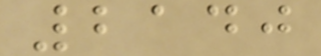2140
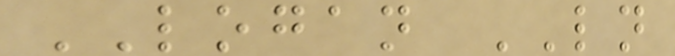LOGAN LN
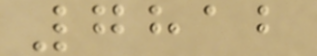7812
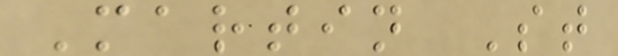Martin St
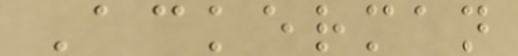Ackerman
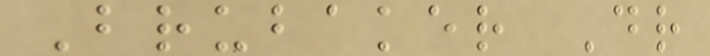Brubaker Dr
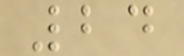24
